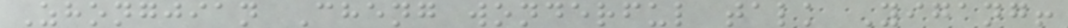Zhongjian Cheng wonderful talk Yigang!
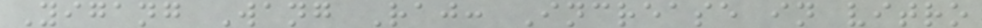Yigang Wang Raj: Increase in vitro
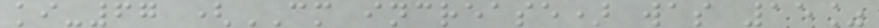ki-67 (CM increase) was 15%
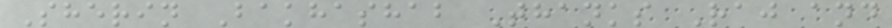Sherin Bakhashab Thanks Raj and
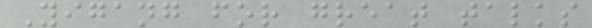Yigang for great talks
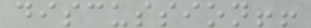discussion!!
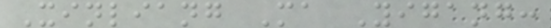Xinliang Ma Yigang:
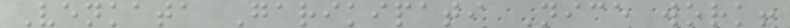Venkata Garikipati Nice work!
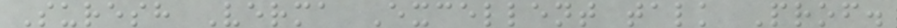Suresh Verma Excellent talk Prof.
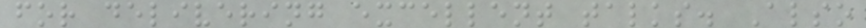for delivering excellent talks. Also
